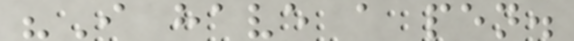"I have a pen.
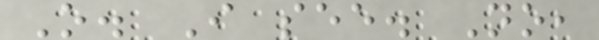O. I see. No,
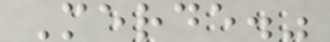Merde."
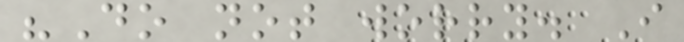"Do not worry. I
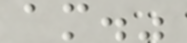am."
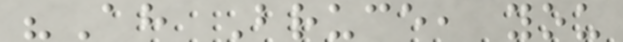"Ah Bruce, you
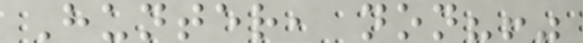Hunter, non?!"
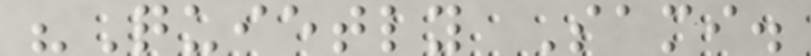"Quietly Sami.
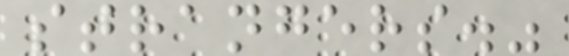strangers."
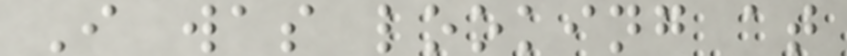I was looking at
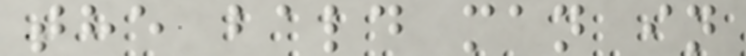the bald man in
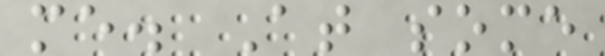me. At some
